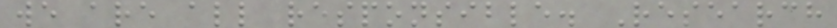we are all responsible. Research
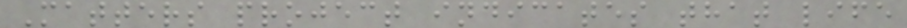Matters project indicates that life
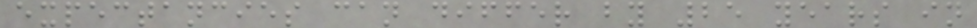expectancies can differ by 25 years in
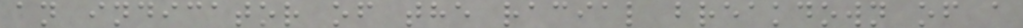an indicator of the racial breakdown of a
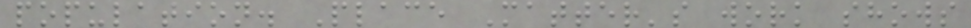population. Place Matter's work shows
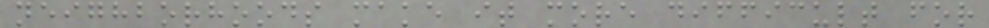neighborhoods make it more difficult for
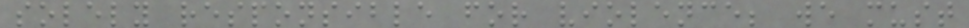solely responsible for violence; we must
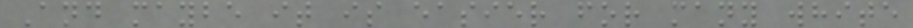And maybe it is easier for many white
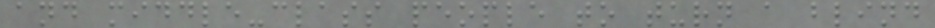and middle-class people to turn a blind
